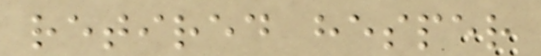retired hesper
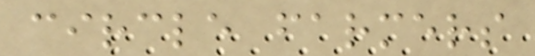circle farmers
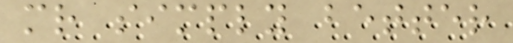mr simply better
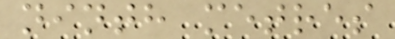ninth metres
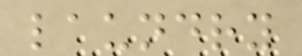laundry
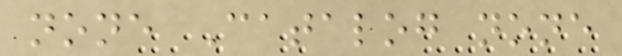none Catalog none
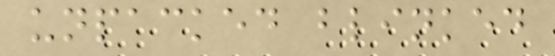unpacked blinked
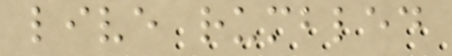live rumbled
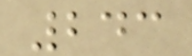243
